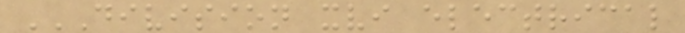DIVISION XVI ELECTRICAL
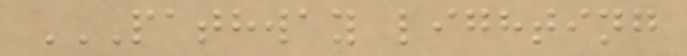PATHWAY LIGHTING
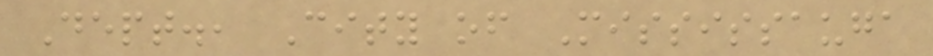Dept., City of Mississauga
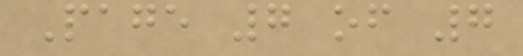Page 7 of 7
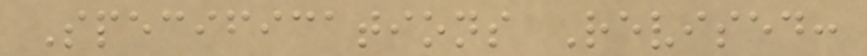Specifications Revised:
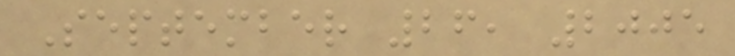September 26, 2005
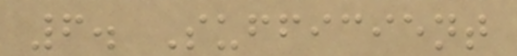6. Sufficient
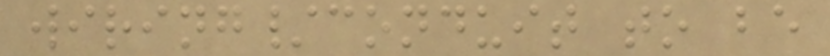wiring/conduit to be
